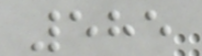585
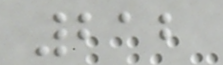212
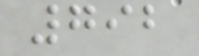792
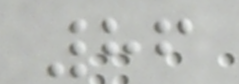86
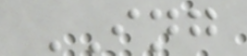ING
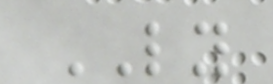LY
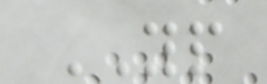YP
